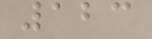123
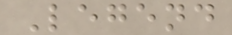Legend
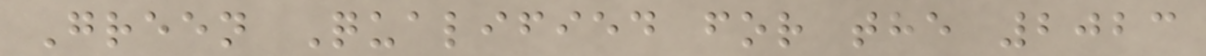Green Qualified for the 2023
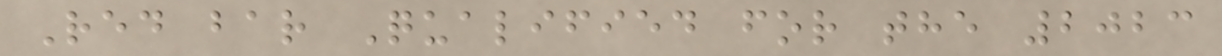Red bar Qualified for the 2023
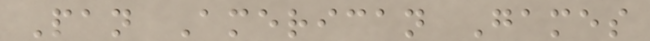Pan American Games
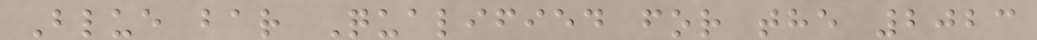Blue bar Qualified for the 2023
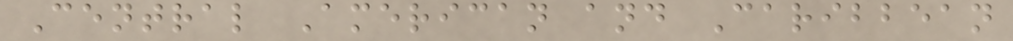Central American and Caribbean
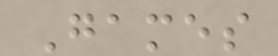Games
